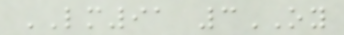LM91 3OY
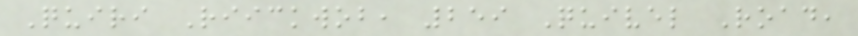Quiri Riickwob, 259 Quivel Road,
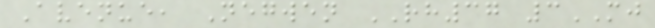Avenue, Negwen RH37 3MJ
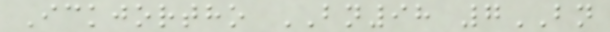Ickjortho BN98 7BN
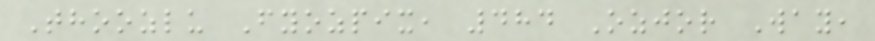Thoozlu Fyozpix, 484 Ozjor Way,
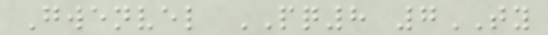Gwenvel PQ8 7TY
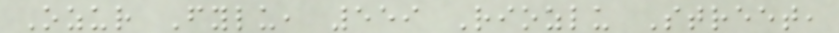Ozur Fylu, 559 Riozlu Street,
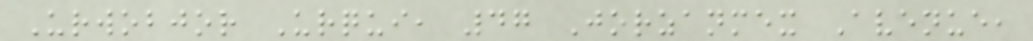Urwobjor Urqui, 47 Jorzanmex Avenue,
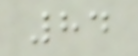84
